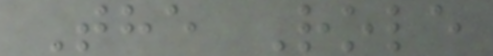The Role
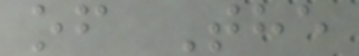of The
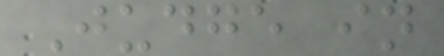Judge in
